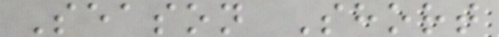Season Short
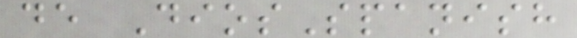de DiosSpanish
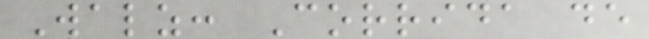Walz: Corrida de
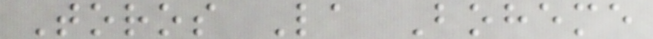Toros La Boheme
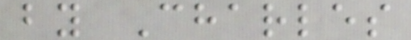by Charles
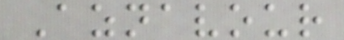Aznavour
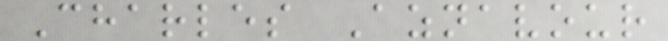Charles Aznavour
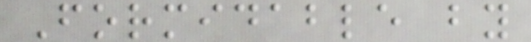Formidable by
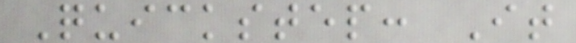Quickstep: It
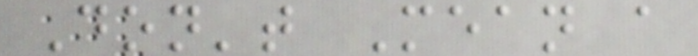Don't Mean a
